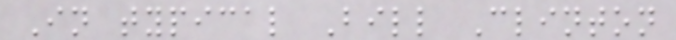In typical Bill Clinton
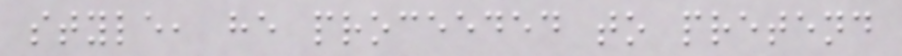style, he proceeded to pretend
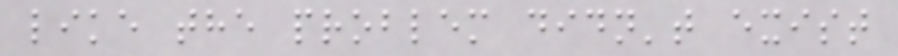like the problem didn't exist
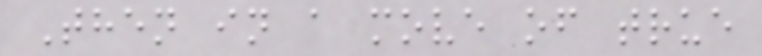Then in a move of true
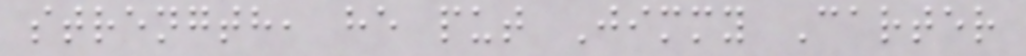strength, he put Jimmy Carter
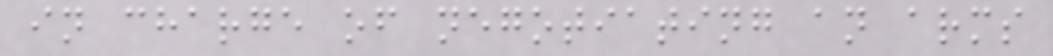in charge of negotiating an arms
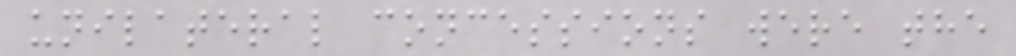unilateral concessions were the
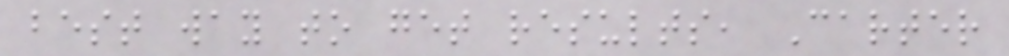best way to get results, Carter
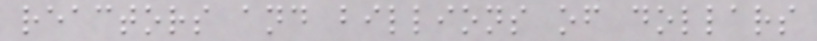reactors and billions of dollars
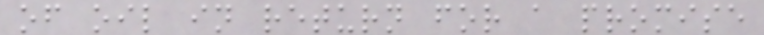of oil in return for a promise
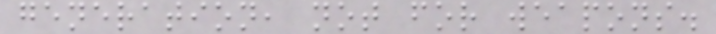generation, not for weapons.
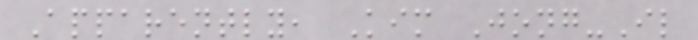Apparently, Kim Jong-Il
